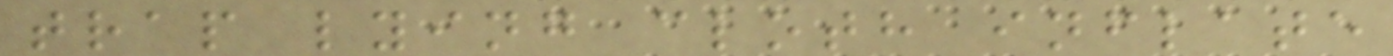trap lying cloth inflate
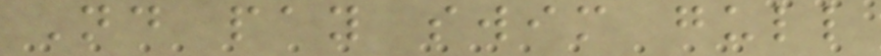Nd pay swim gull
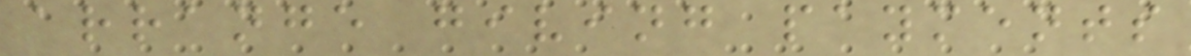arrange giving payments
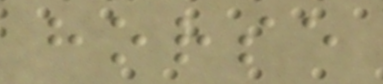horse
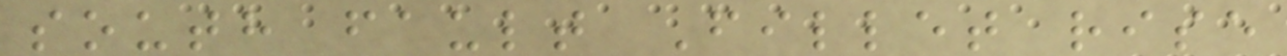south fault Fillet rise
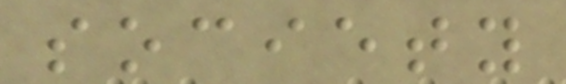society
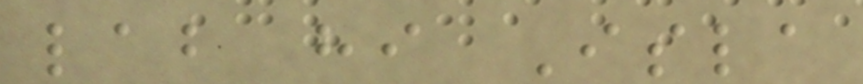lab hi Isla
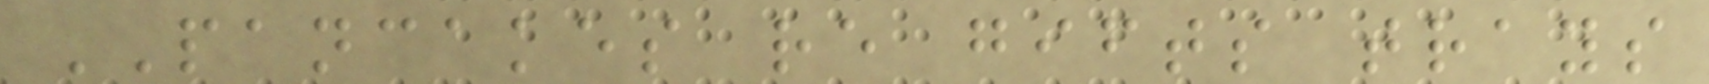PANCAKES re gifts trays
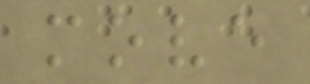move
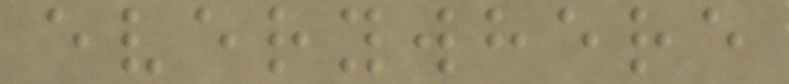everywhere
